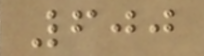600
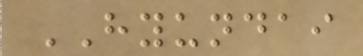HYUNDAI
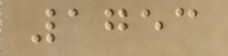1753
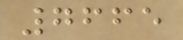7665
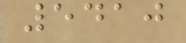5410
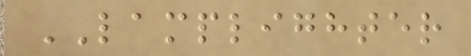LAMPLIGHTER
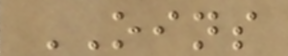OINS
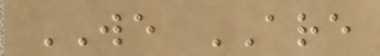WE ARE
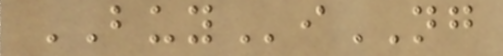BUYiNG
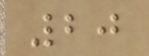20
